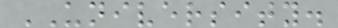UNIVERSITY.
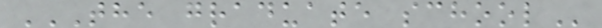THE GRADUATE SCHOOL
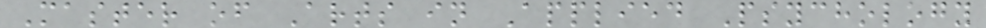Master of Arts in Applied Psychology
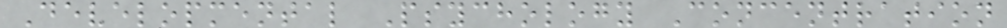Developmental Psychology Concentration
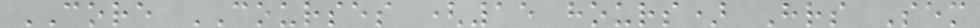CORE COURSES (15 hours) Hrs Sem
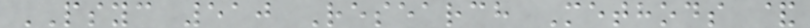PSYC 510 Research Methods &
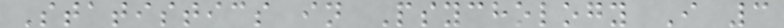Statistics in Psychology I 3
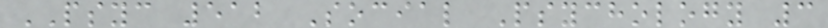PSYC 512 Social Psychology 3
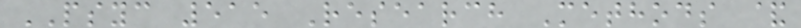PSYC 515 Research Methods &
